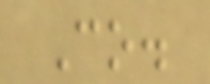Co.
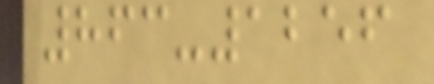863-1256
